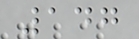147
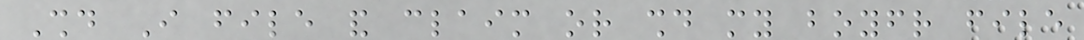Should I file and claim or should my boyfriend file
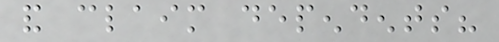and claim dependents?
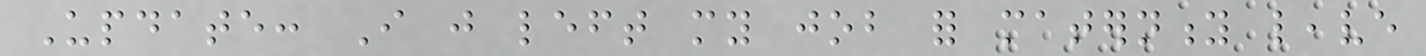Update: I just left my job for maternity leave
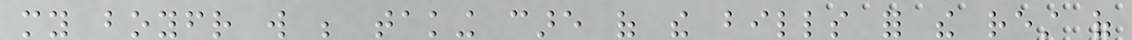my boyfriend will be taking care of the bills for the rest of
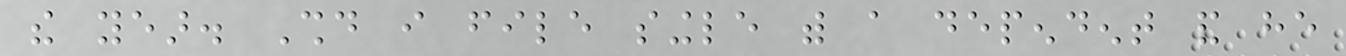the year. Should i file single with a dependent and he
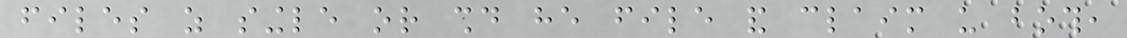files as single or should he file and claim us both,
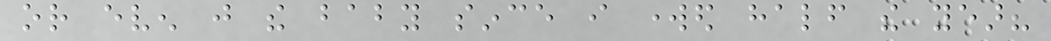or even just the baby since i worked half the year?
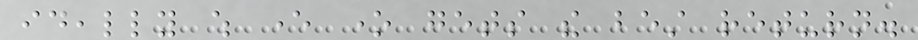ideally which ever one gets the best return.
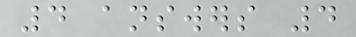4 answers 4
